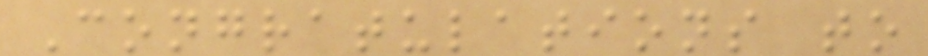Congratulations to
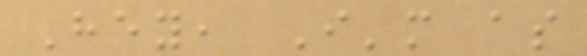Hey, I'm as
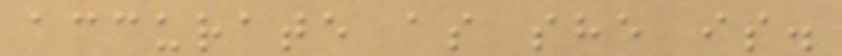accurate as she is.
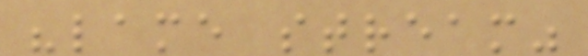"lame stream"
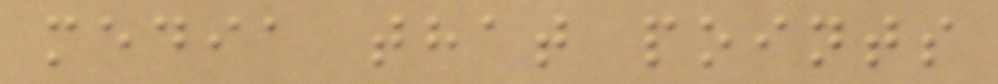media that points
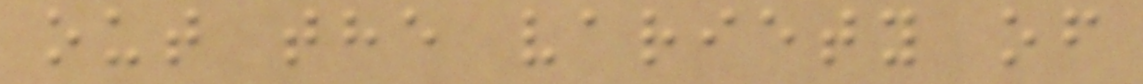out the variety of
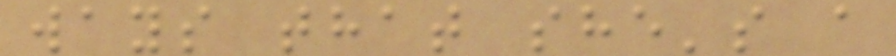ways that she's a
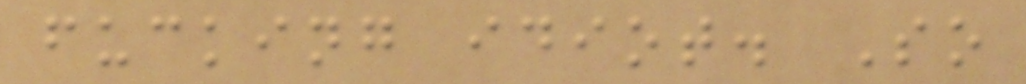fucking idiot. So
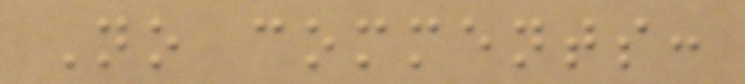No comments:
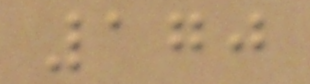170
